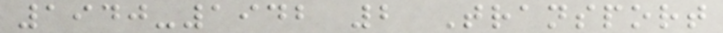1940-1942 2 Transport
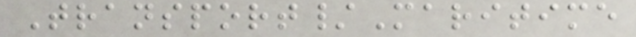Transport/Maritime
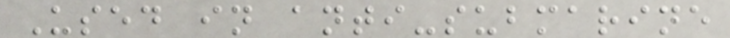Used in anti-submarine
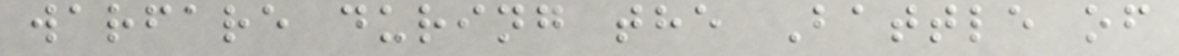warfare during the Battle of
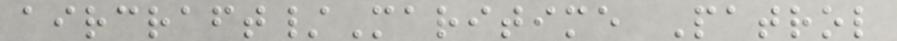aircraft/Maritime Patrol
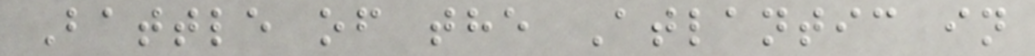Battle of the Atlantic in
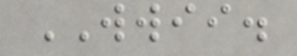WWII.
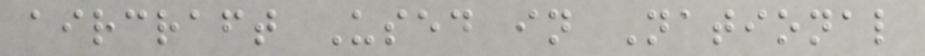aircraft Used in National
